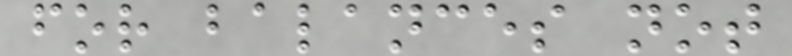for balances not
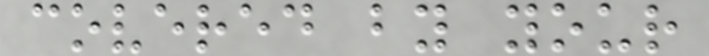covered by your
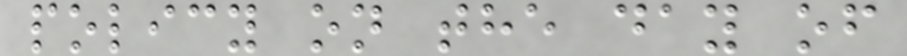policy on the day of
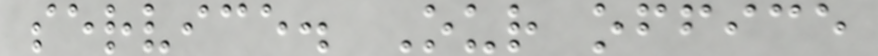service. Our office
